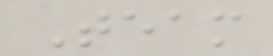Team
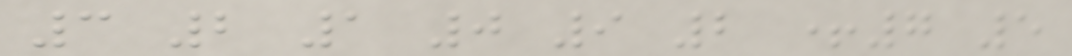3 2 1 0 9 2 +7 5
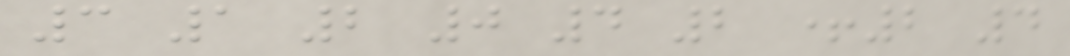3 1 2 0 4 2 +2 4
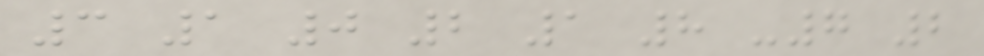3 1 0 2 1 8 -7 2
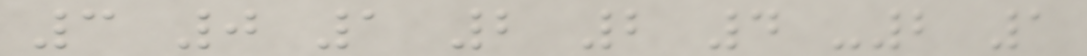3 0 1 2 2 4 -2 1
